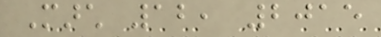March 12, 2015
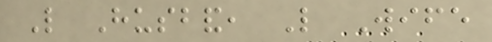Like Husband, Like Wife
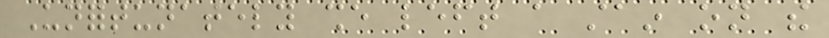Unfortunately she left a stain on the
